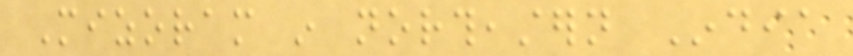Mizoram in northeastern India
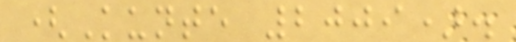(Kunte 2009).
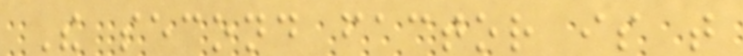The second factor is that
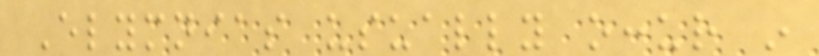Elymnias usually occur in
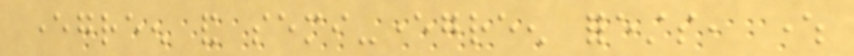evergreen and semi-evergreen forests, where
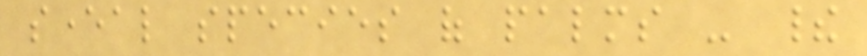several species of palms - their
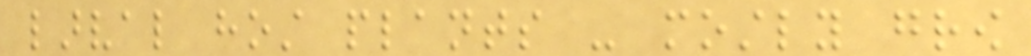larval host plants - mostly grow
